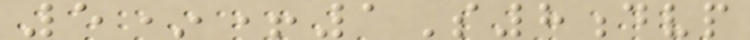5*+1S8dvp
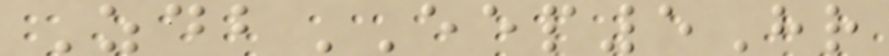ZdbEEP5Hr
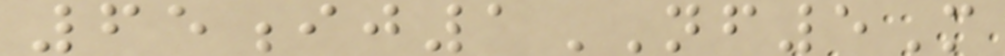65ij1NF5M
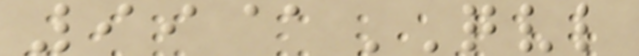99@QVL
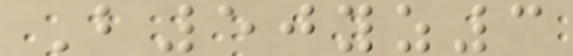B50yz3
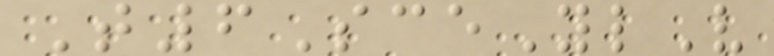T6SceYlV
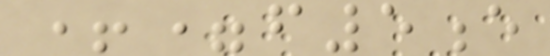+=f5e
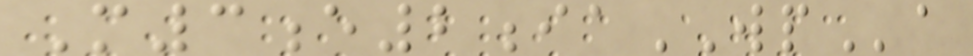M3e2iaWPa
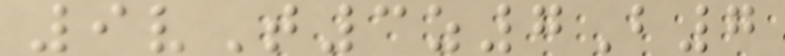9vT3z7B7
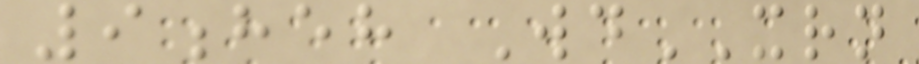9heh WdXRN
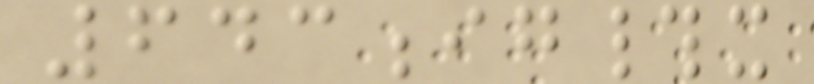643ig#x
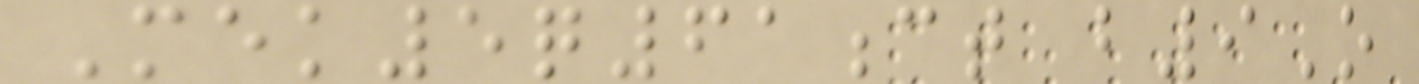Mek5q61ct b9O
